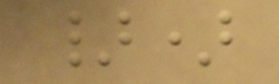})
